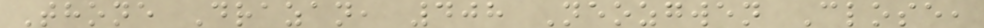Thone Drazan, 408 Neozgwen Close,
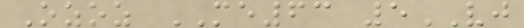Ozoz ME63 5VJ
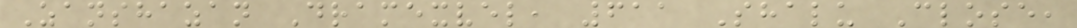Zanshazan Dramexvel, 611 Shalu Close,
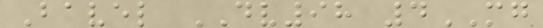Bavel DV98 4MG
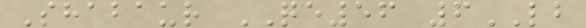Shabaur QE56 6LB
